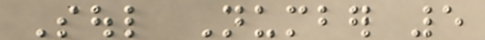Soul Number 5
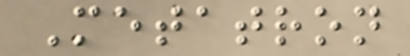Metatron
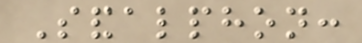Sandalphon:
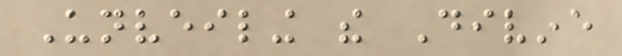Unveiling the Divine
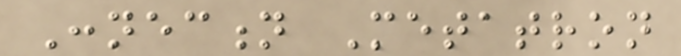Connection Metatron
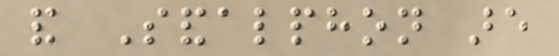and Sandalphon are
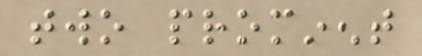two prominent
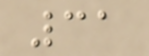31
